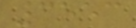3553
